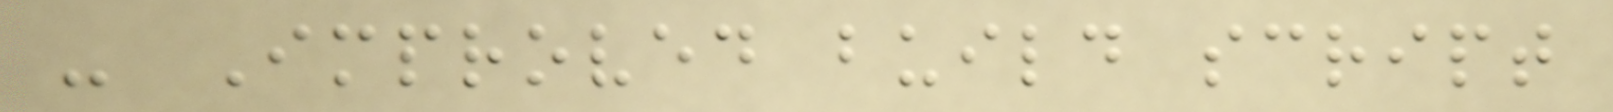- Improved build script
